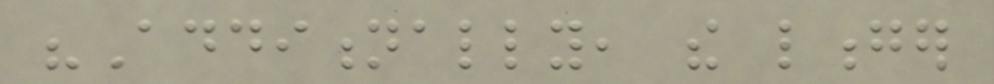"Additionally, the longer
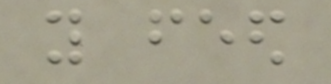you feed
